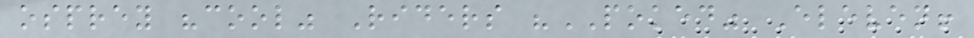osprey "cool" Riders "POKED" Eleven!
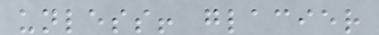unless! glacier
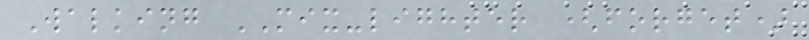Walking MIX-lighter (forget)
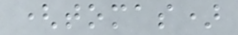(tomas)
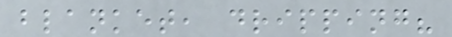blanket, dripping?
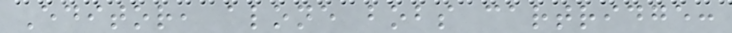Editor, alone bobs cartridge:
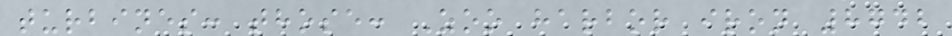turbines: those: Zoo harbor iron 8742
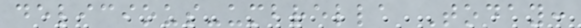delicious-umbrella Today:
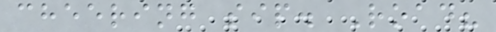cheering sip. Road?
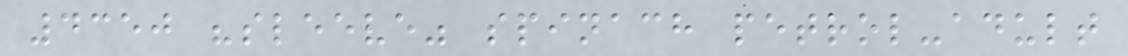4350 "sleeve" spinach petrol-adult
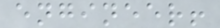engineer!
